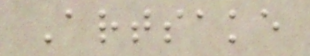Artsake
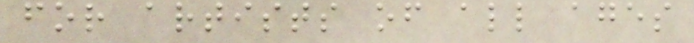for artists of all ages
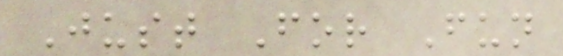Just For Fun
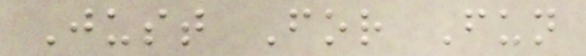Just For Fun
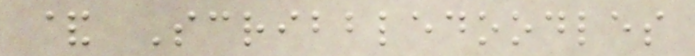& Scribbledoodles
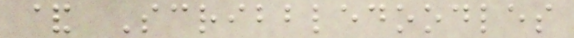& Scribbledoodles
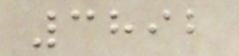3892
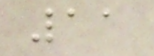11
